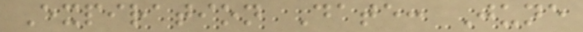Expiration Date: June
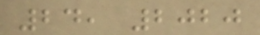24, 2020
